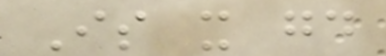Is it good
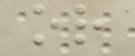or
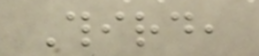Third,
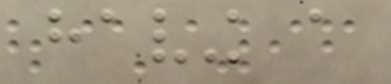having a
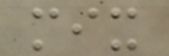mix
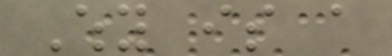Why is a
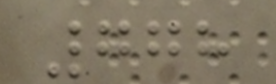778
